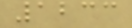1233
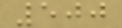500
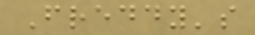Freddy's
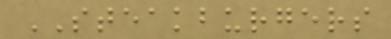STEAKBURGERS
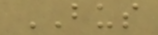BUS
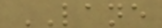LANE
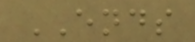ENDS
